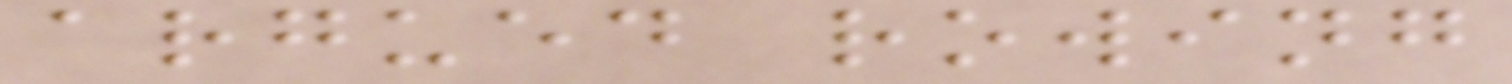argued rowing
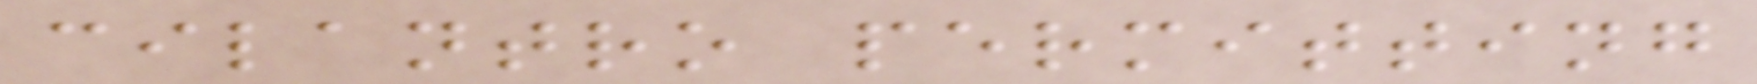cilantro permitting
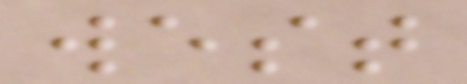west
